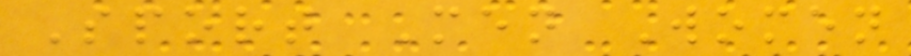Sport Men Women
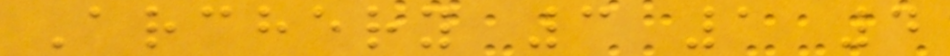Archery 3 1 4
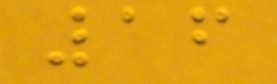16
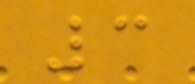3
